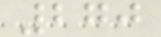270
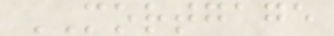MORTGAGE
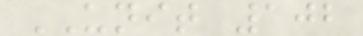UNIT 102
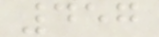457
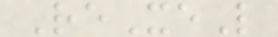ReXeL
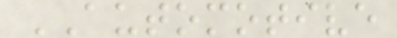AUTOMOTIVE
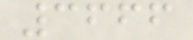3666
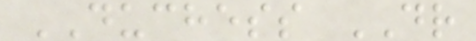DUCHESS DR
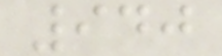940
